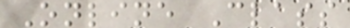Online Class
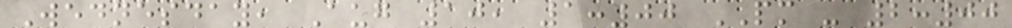Wednesday, Aug 10, 1:00 PM - 2:00
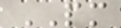PM
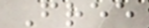Free
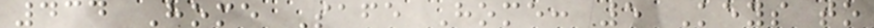434 Home Safe Home: 5 Keys to
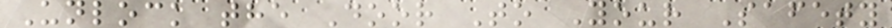Unlock the Door To Your Safety
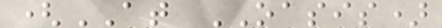(AT OASIS)
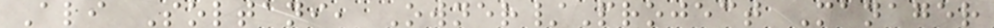Ali Soltani, Owner/Project Manager
